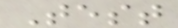Test
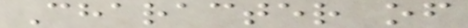Character of
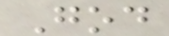God
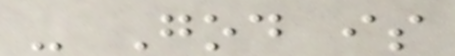- God is
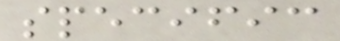specific
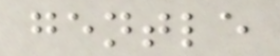gentle
